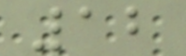12
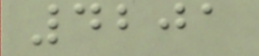4201
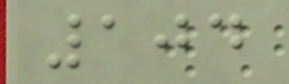104
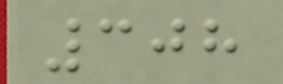308
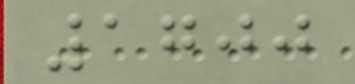1700
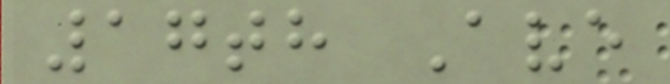17th Ave
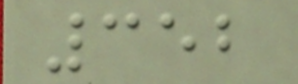352
